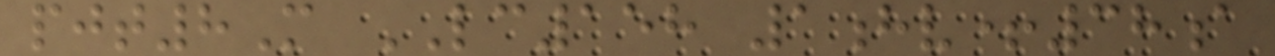pjt8M LC158 1hv+38a
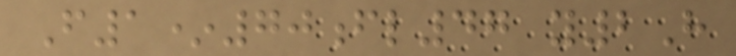F1*70fl47 y2H
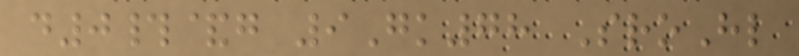d0#&g 9Gk78 SroHl
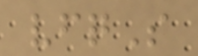vfqS
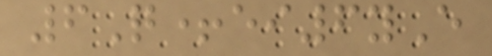6Q+ei6yE
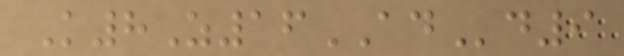K8Z16ADd9
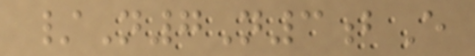/N7N3bE
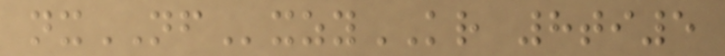nxNFxzyKR 8ti5
